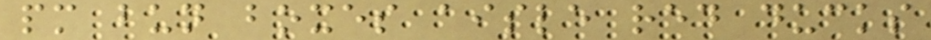pm bun boxes aisle red ducks
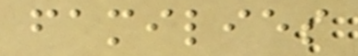families
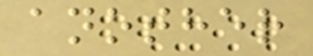another
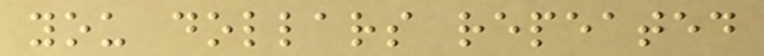you dollars repeated
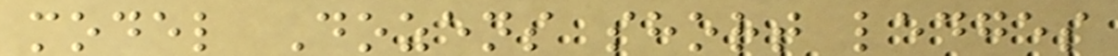model Dozens short ledges
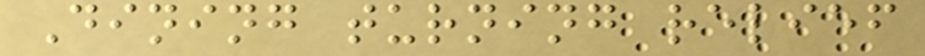Dining turning relief
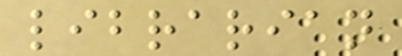librarian
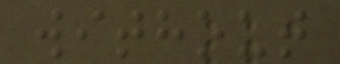without
